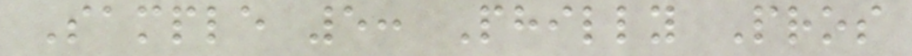Sample 5: Philly Pros
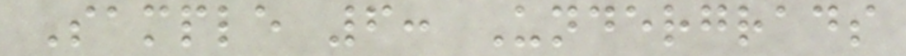Sample 6: Undergrads
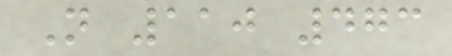N 110 473
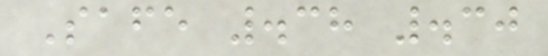Safe .38 .30
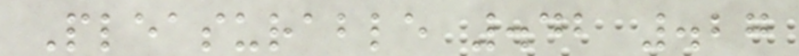Pleasurable .42 .27
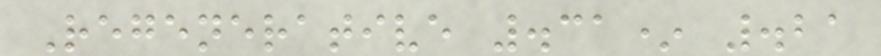Regenerative .31* .21
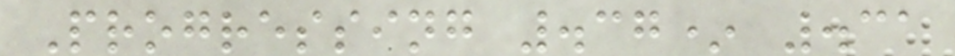Progressing .37* .31
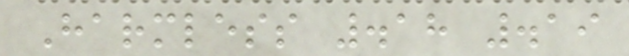Harmless .18 .19
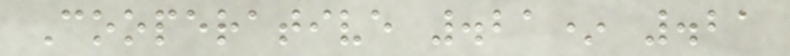Cooperative .21* .21
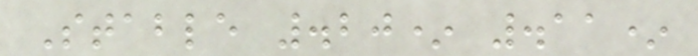Stable .20* .11*
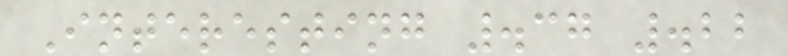Interesting .37 .22
